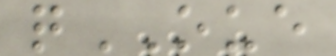qOUE
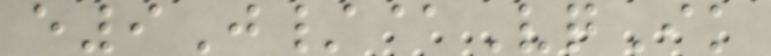e9J/@VqIk
